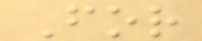For
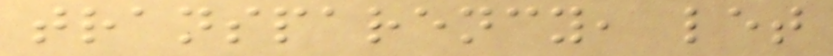transparency, let
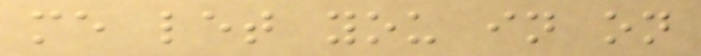me let you in on
